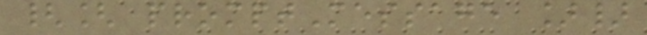{[ promptMessage ]}
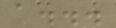a...
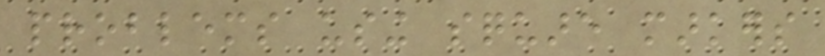problems using square markers
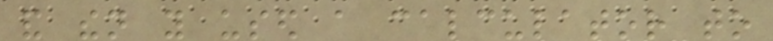and then you used a calculator to
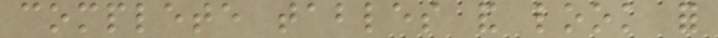complete tables and look for
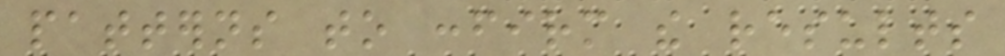patterns to confirm the results
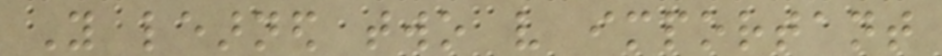You learned two very important
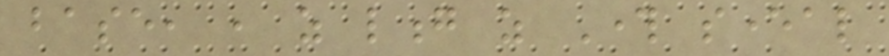base, , as long as Through several
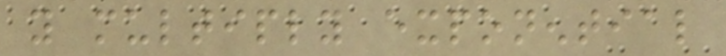you multiply exponential
